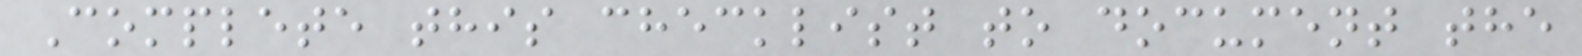Complete this checklist to document the
